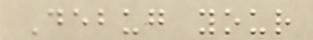Debug your
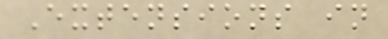Extensions in
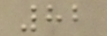82
